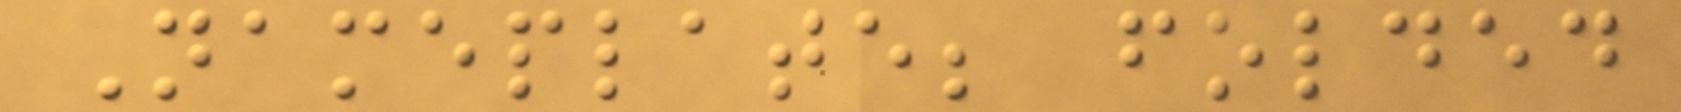Nameplate; folded
